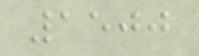1500
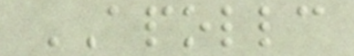APOLLC
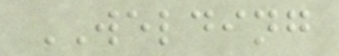WELDING
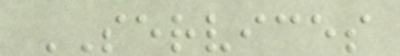SERVICES
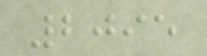2095
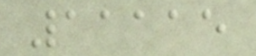11115
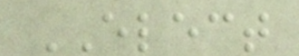ELECT
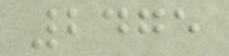2475
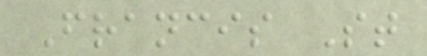Francis St
